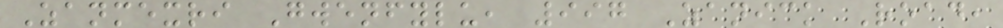Zanmexri Gwenfylu, 997 Zanick Road,
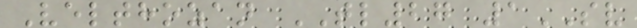Velthozan TL27 1SV
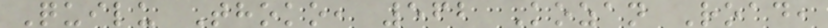Quilu Thoko, 562 Kozan Road,
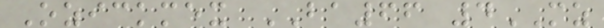Ozickmex BA66 4MZ
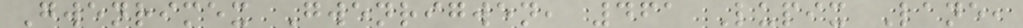Gwenrimex Gwenrigwen, 461 Lupix Lane,
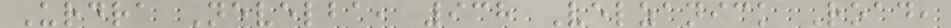Urdra Nevelba, 938 Velzanick Road,
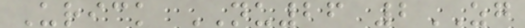Urick NU26 2ZG
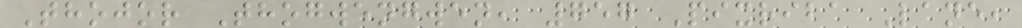Thojor Thogwengwen, 757 Pixriba Lane,
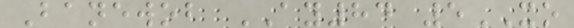Banewob AY84 5XO
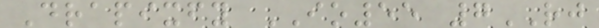Drapixfy IO55 7RJ
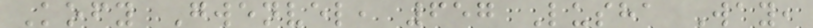Kofy Gwenvel, 657 Lusha Way,
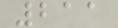211
